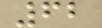62
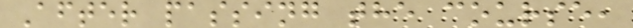After passing the course,
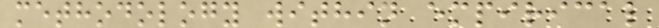methodology within empirical
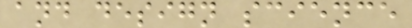and design science
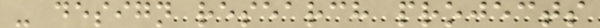- design research projects
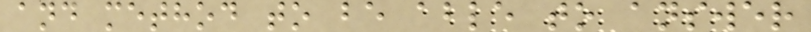and method to be able to answer
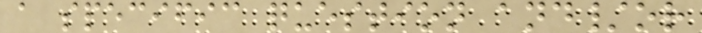a specific question and/or
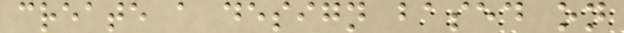create a design based on
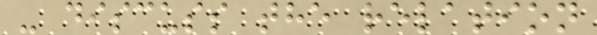- discuss the relation
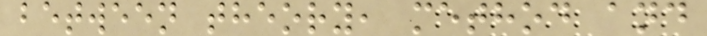between theory, method and
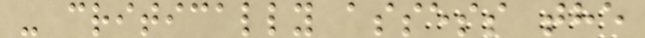- critically assess the
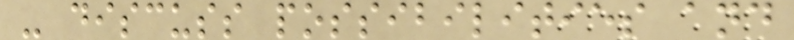- discuss possibilities and
